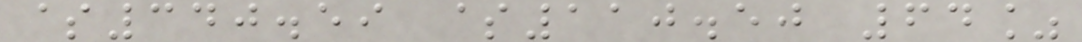$340.59 $110.50 64%
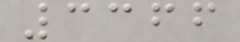3366
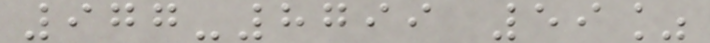977-8799 59%
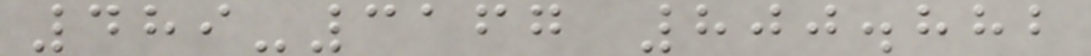489-3167 800.882
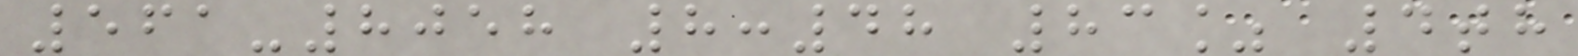561-8058 8:48 83% 4th
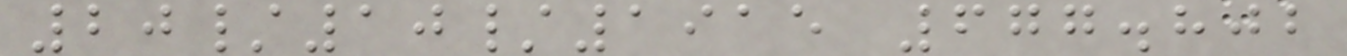20/10/1915 677.802
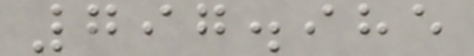797.985
